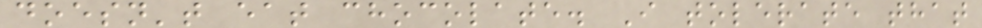doesn't eat chocolate. I tolerate that
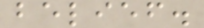belief.
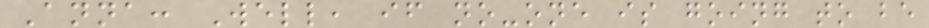Anna: Well, if no-one is going to be
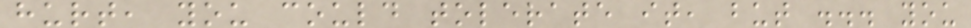hurt, you could tolerate it, but ... you
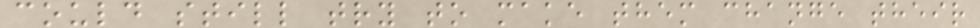could still try to make them change their
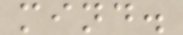mind.
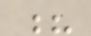?
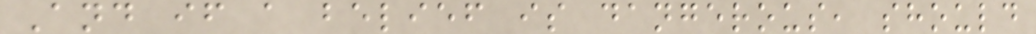And if a belief is dangerous, should
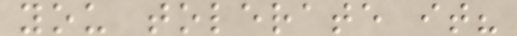you tolerate it?
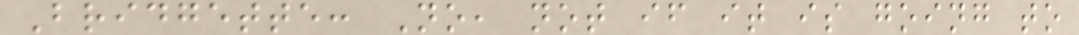Bridgette: No, not if it is going to
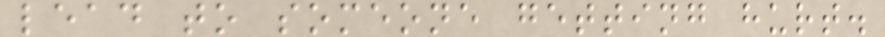lead to someone getting hurt.
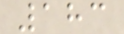183
